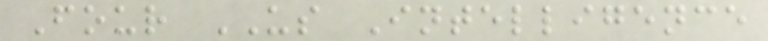Four US Intelligence
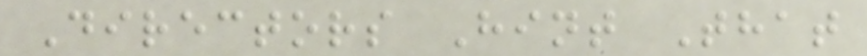Directors Hint That
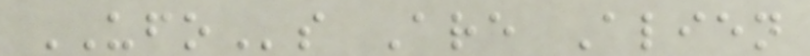UFOs Are Alien
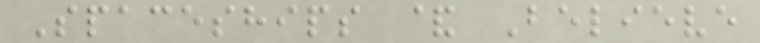Spaceships & Believe
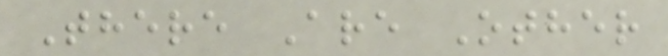There Are Other
